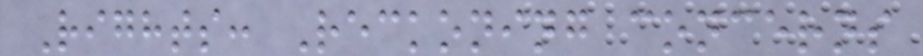Rights: Reckoning concerns
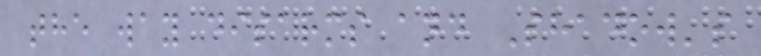the way disarms and Shadow's
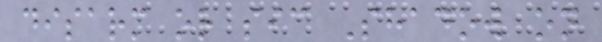disarm or sic Shadow on
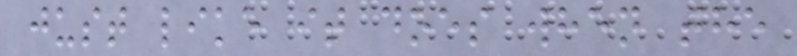just like it does when the
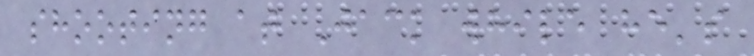shooting at Jack while he's
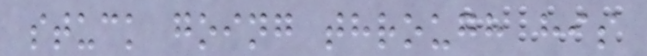stuck going through his
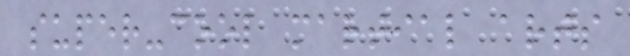super-cool martial arts
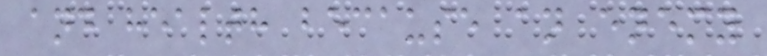and health because an enemy
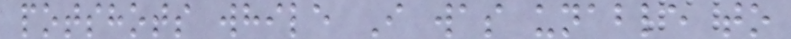potshots while I was unable to
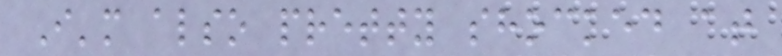I'm also pretty shocked at
